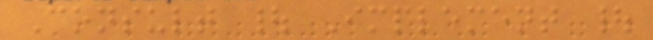Consult | Implement |
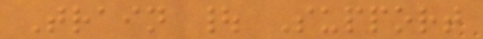Train | Support
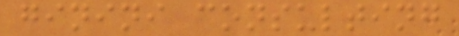ginini consulting
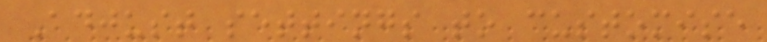Adjust settings to customise
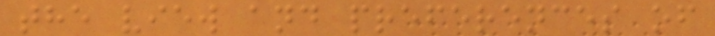the view and preferences of
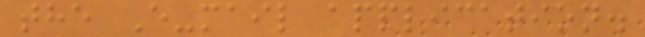the E-mail application.
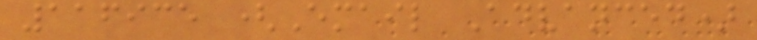116935 (Email Advanced)
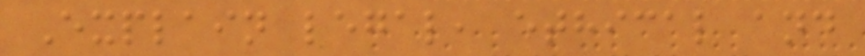Explain legal, ethical and
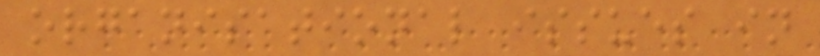organisational issues in
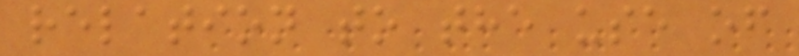relation to the use of
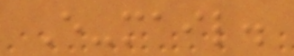E-mail.
